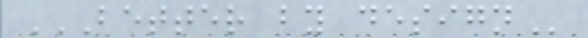BETTER BY DESIGN
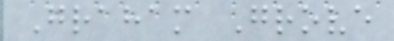Graham Grove
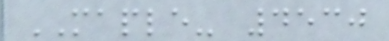MAPLE- 4530
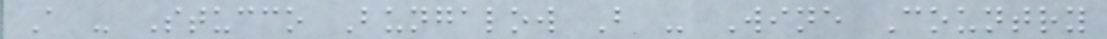A - Stucco Bungalow B - Wine Country
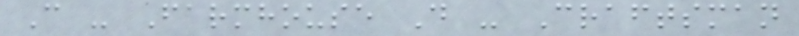C - Farmhouse D - Craftsman
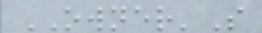OWNER'S
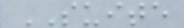SUITE
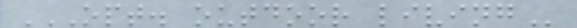OPT. OUTDOOR LIVING
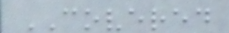COVERED
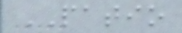PATIO
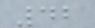42
